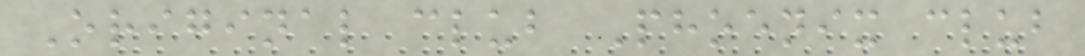Original club Phoenix club
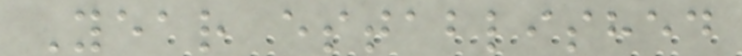Year established
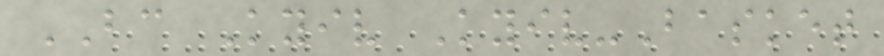BC Kyiv Kyiv-Basket
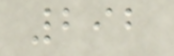292
